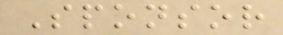Sponsor
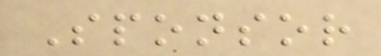Sponsor
